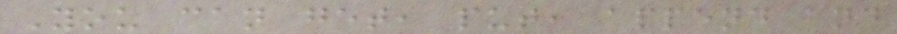You can get, put, append and
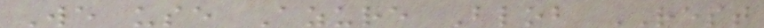We use Azure Blob REST
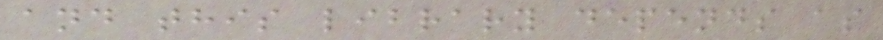and this library depends as
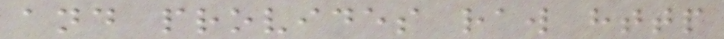and provides raw http
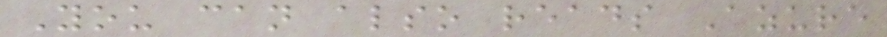You can also reads Azure
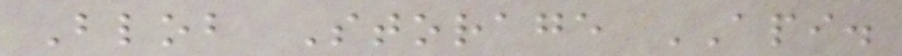Blob Storage API.
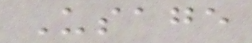Usage
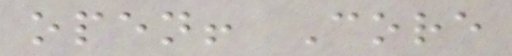open! Core
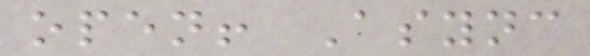open! Async
